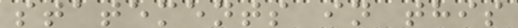statements in this
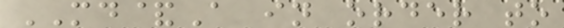MD&A in order to
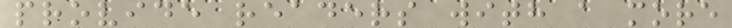provide readers with a more
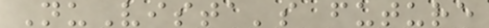NuVista's future
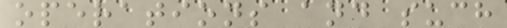operations and such
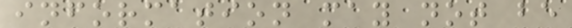information may not be
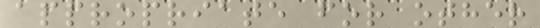appropriate for other
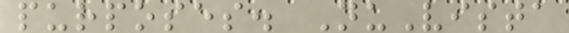purposes. NuVista
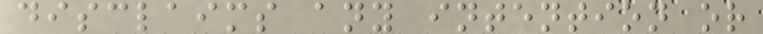disclaims any intention or
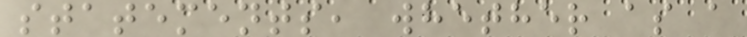statements, whether as a
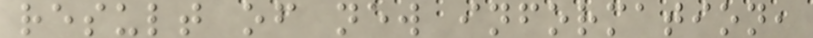result of new information,
